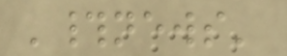'#news'
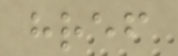href
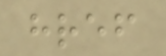href
